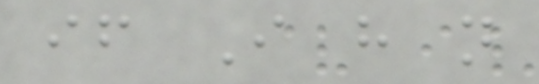if I have not
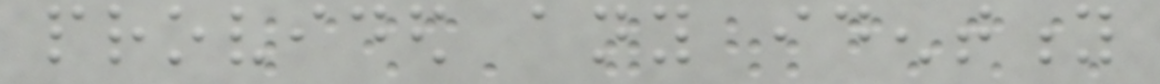provided any identity
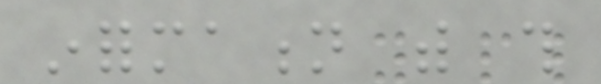information with this
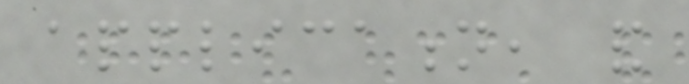application, and
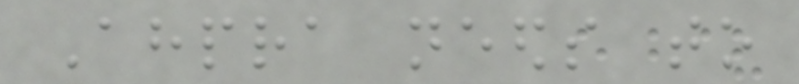Ahpra needs to
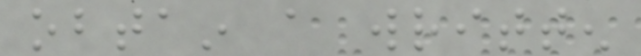obtain a written
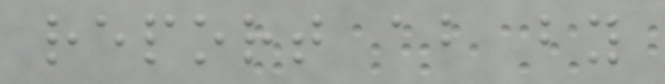report about by
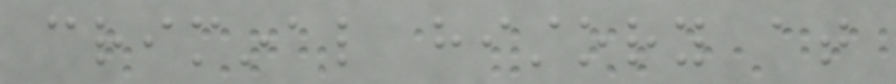criminal history at
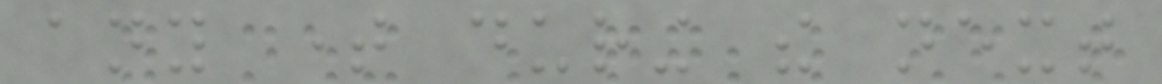any time during the next
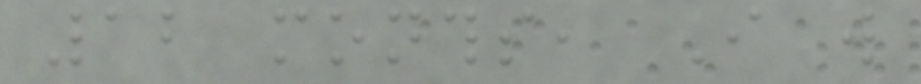12 months, I will
